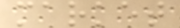market
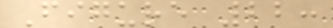Figure 22:
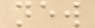new
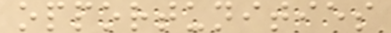opportunities
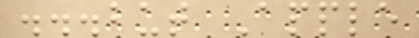...but Apple
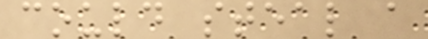could steal a
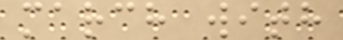march with
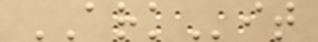ARKit
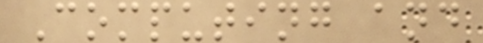Computing and
